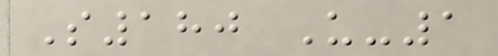S180 U-1
